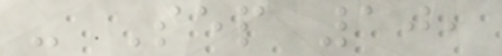- Sep 10,
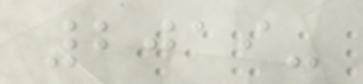2019-
